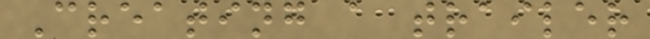Creating a trailer
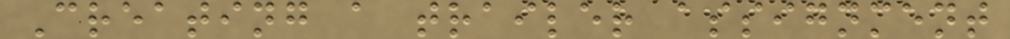Creating a trailer assignment
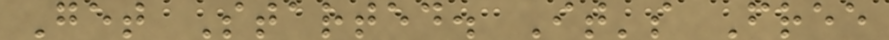Get Started. It's Free
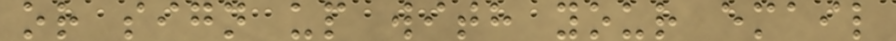or sign up with your email
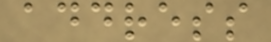address
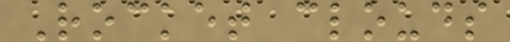Rocket clouds
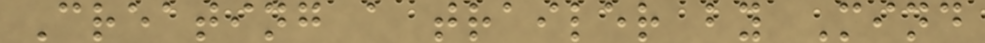Creating a trailer by Mind
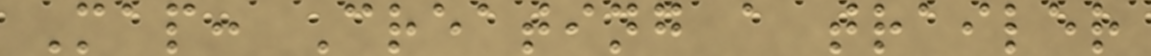Map: Creating a trailer
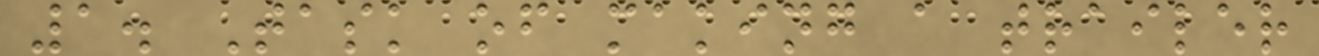1. Task of making a trailer
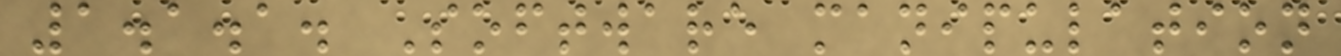1.1.1. Software manipulation
